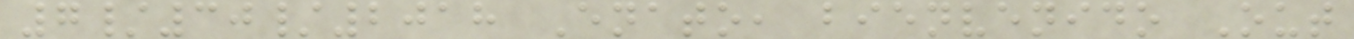7/30/2018 Enato, bienvenido Out
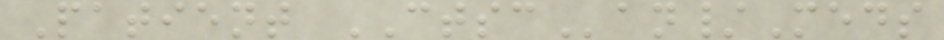Patient CTSCan/Meds
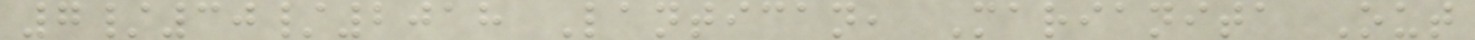7/30/2018 Lantican, Marianita Out
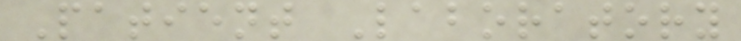Patient Laboratory
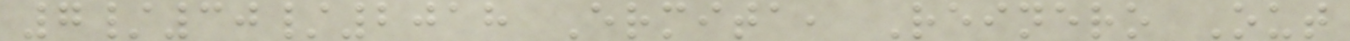7/30/2018 Ermita, Reinero Out
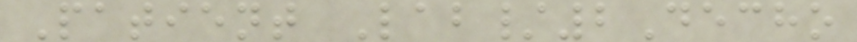Patient Lab/2Decho
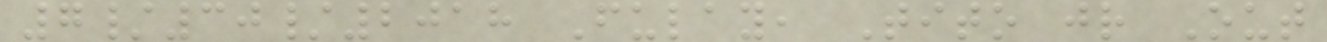7/30/2018 Fulay, Tito jr Out
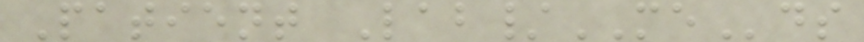Patient Lab/MEds
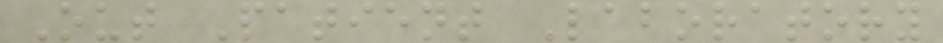Out Patient Laboratory
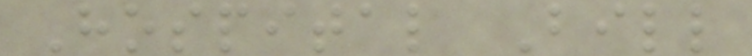Hospital Bill
